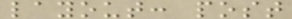layout: post
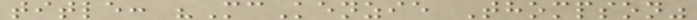title: "McKenzie Thompson"
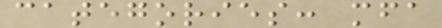categories: mfa
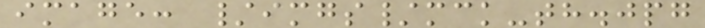image: /imgs/mck-th.jpg
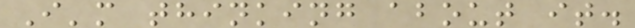I'm thinking about it.
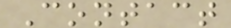Contact
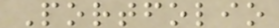Portfolio
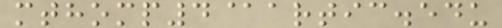mthomp4@artic.edu
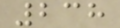238
